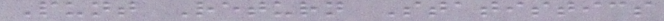Punt Return Statistics
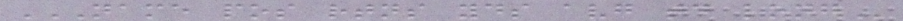NAME POS RTNS YDS AVG TD LONG
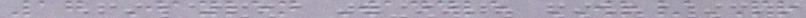17 Jaylen Waddle WR/PR
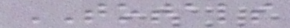TOTALS
